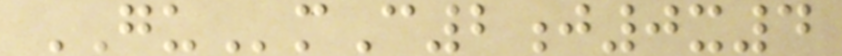GUmC2j0x4
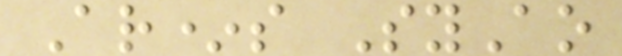Ar*s SyAo
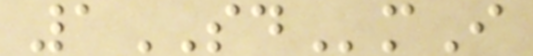1SDmI
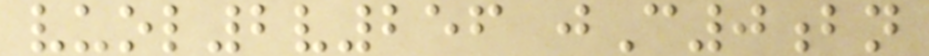vuol2v256 jC0bn
